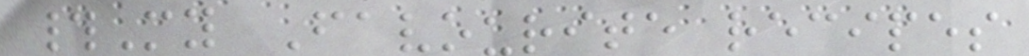#My Favourite recipes
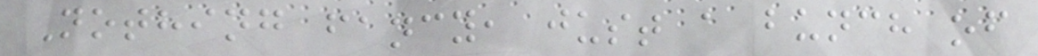Nothing fancy, just a bunch of
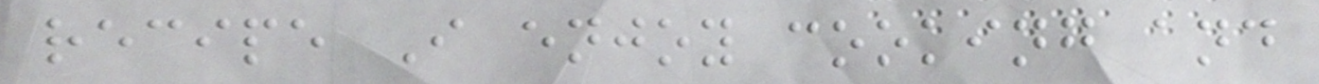recipe I enjoy cooking and
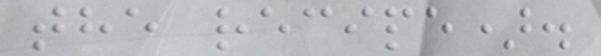the recipe).
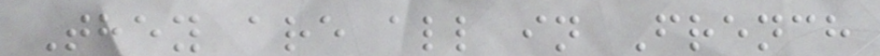They are all in French
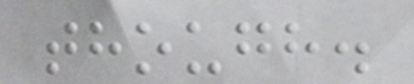though.
